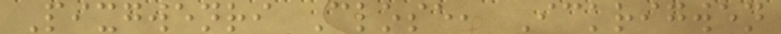Pixgwenri Close, Ickrigwen
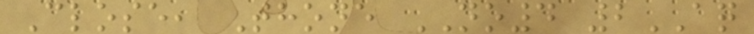Close, Thone NO4 2AQ
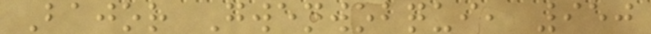Bajor Gwenwobqui, 950
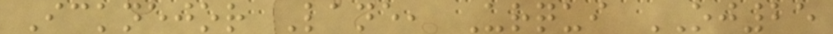Icknejor Lane, Urqui OJ25
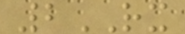2RX
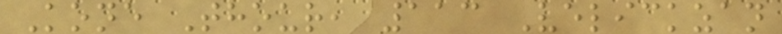Kone Thour, 113 Velickzan
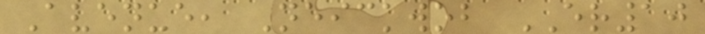Avenue, Neickwob ER10
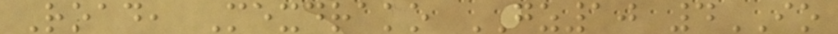Road, Mexdrako GZ10 4IO
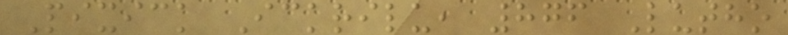Pixick Ickrilu, 876 Lutho
